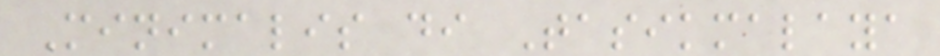Minimalis di Tasikmalaya
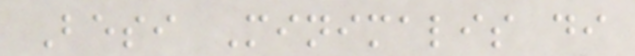Besi Minimalis di
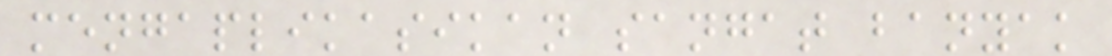mengaplikasikan sangat banyak
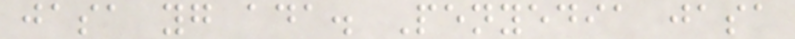jasa yg ada. Penyedia jasa
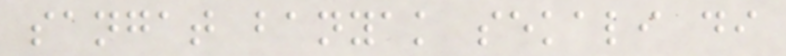sangat banyak sekali di
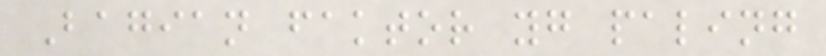Bagian faktor yg paling
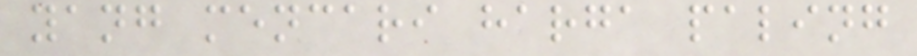yang mencari harga paling
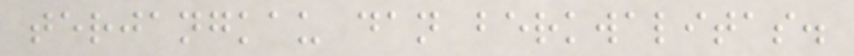terjangkau dan berkwalitas.
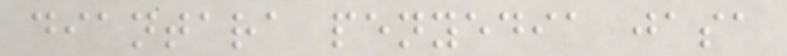diantara penyedia jasa
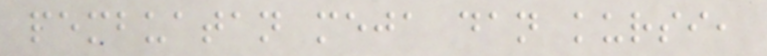pembuatan meja dan kursi,
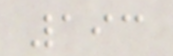193
